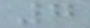7
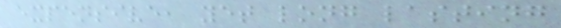expensive, yet long lasting
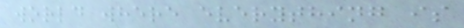world where everything is
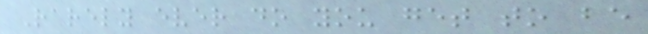Rarely ever do you get to be
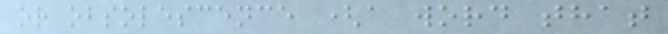or obsolescence (a word that
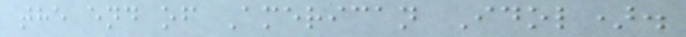the end of American Idol).
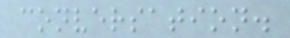conversation.
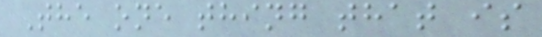The one thing that is
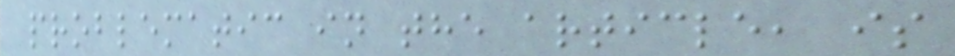problematic in the article, is
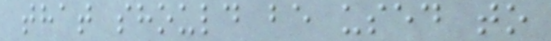that should be used to
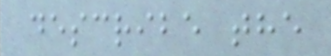describe the
